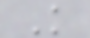K
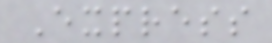Express
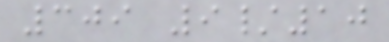309 9/10
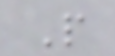P
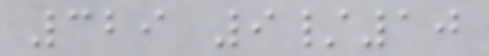329 9/10
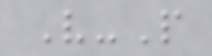V-P
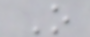O
